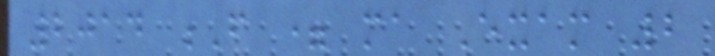2014 F = ma Exam 2
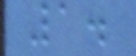1.
